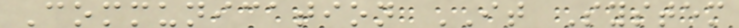Communication IT System
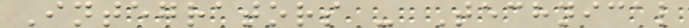Integrators - Technical
